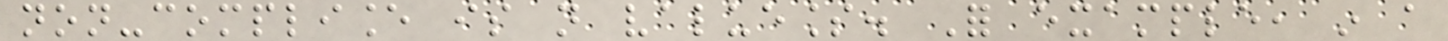non-compliance is not valueless. For example, in a
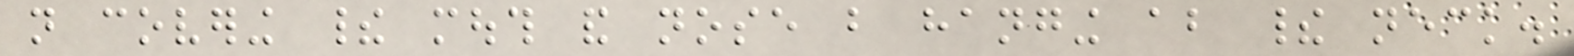not covering their mouth and nose but hanging about their neck.
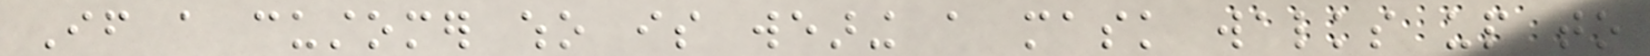If a customer who is wearing a mask walks up to
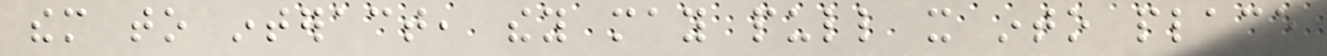them to interact, they may pull it into place
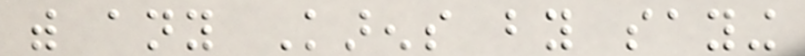with any Karens by saying
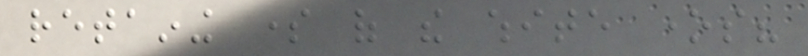retaining some of the white ones?
